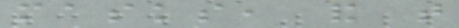masks, and that
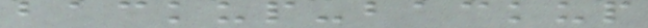backup-backup
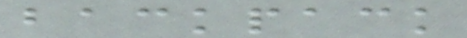backpack
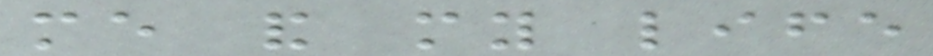me and my life
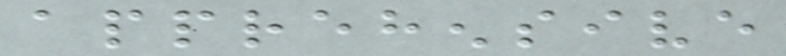apprehensive
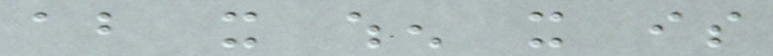about it when it is
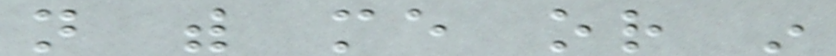not with me or in
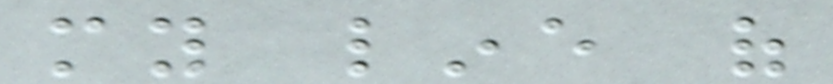my line of
